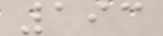193
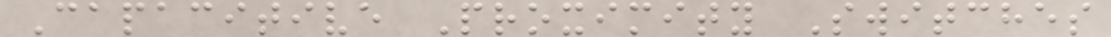Capacitive Proximity Switches
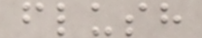flush
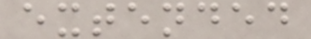extended
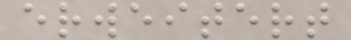erweitert
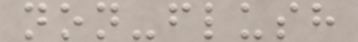non-flush
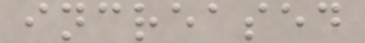increased
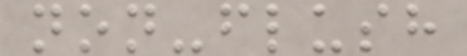non-flush
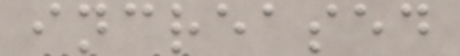increased
